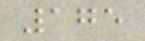175
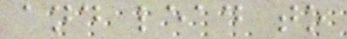and lead to
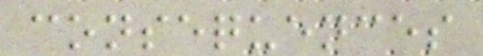consequences
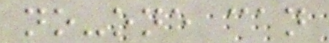no-one can
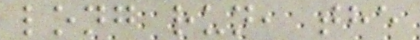long run, the
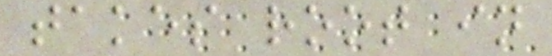takes root in
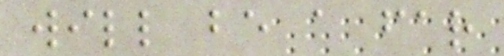will be a far
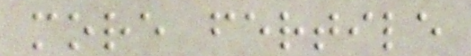more fertile
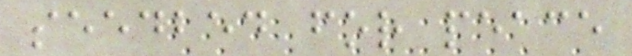seedbed for peace
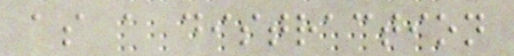as a distraction
